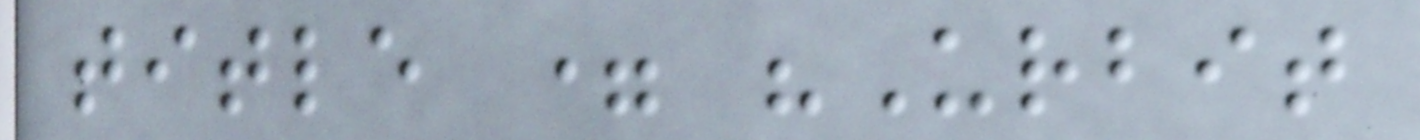title = "Urbit
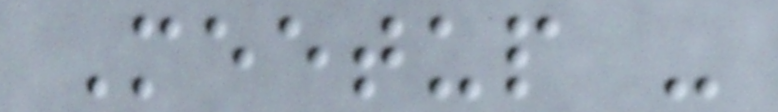Meetup -
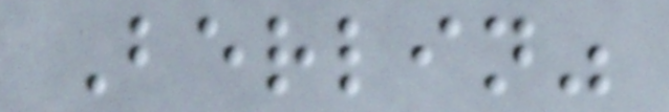Berlin"
